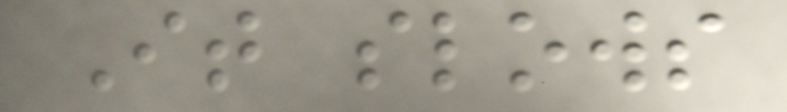It slows
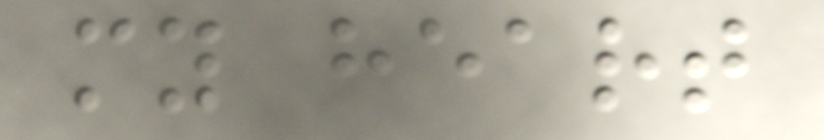my heart
